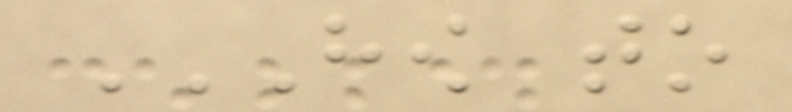HOW TO
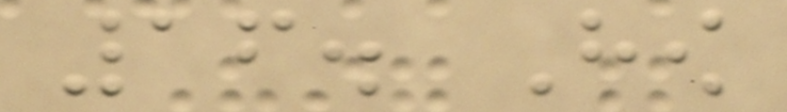16. How
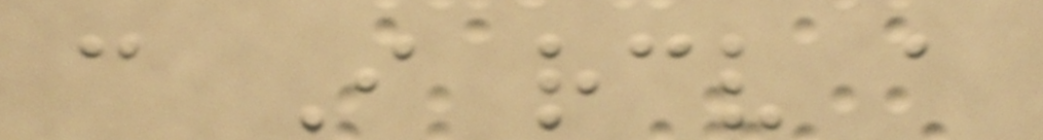can I receive a
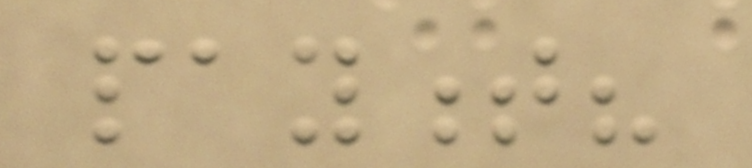payment?
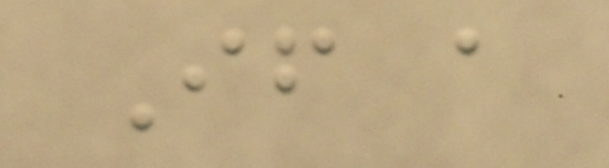If a
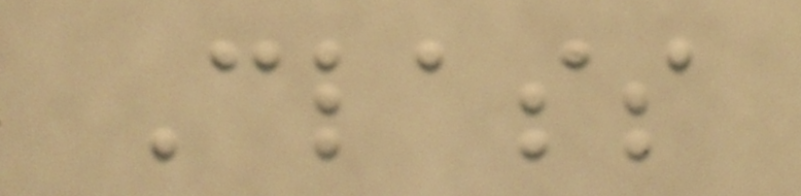Class
